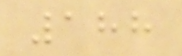188
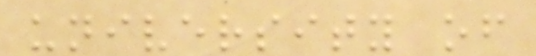university of
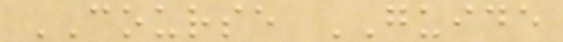COURSE GUIDE
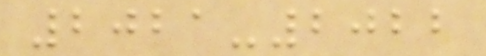2021-2022
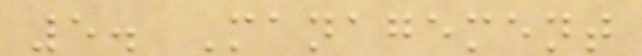5. Management
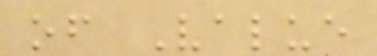of Value
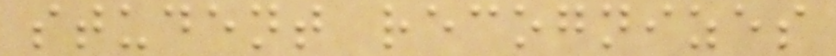student recognizes
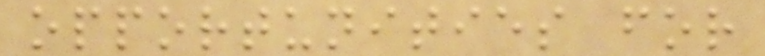opportunities for
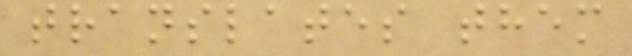translates them
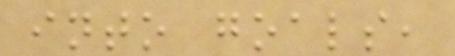into goals,
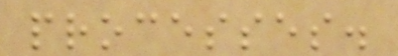processes.
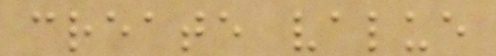create value
